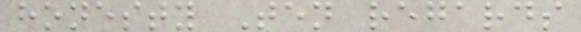honesty Ten regards
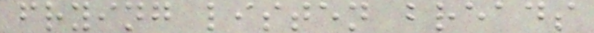frying listen breads
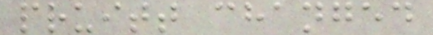pruitt changed
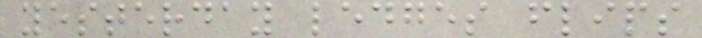yesterday ledges flips
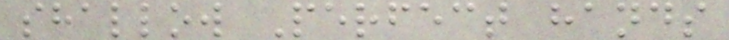shallow Perfect hands
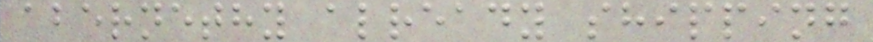abernethy already shipping
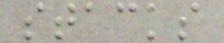stacks
